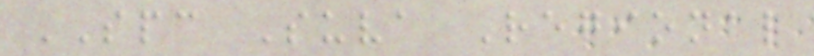SPC Suva Regional
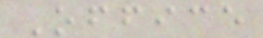Office
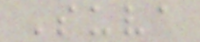Suva
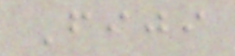Fiji
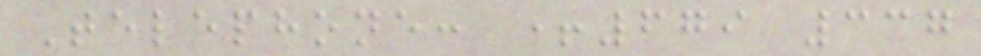Telephone: +679 337
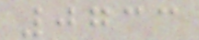0733
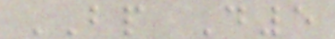BP D5
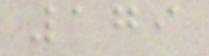179
